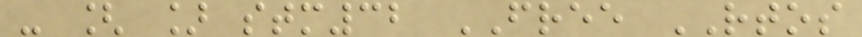- [ ] stm32 FREE RTOS
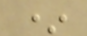*
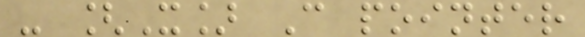- [X] C pointer
